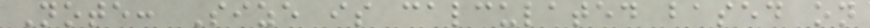Note: Size is calculated based on
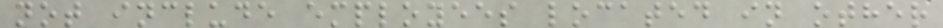not include employees located in other
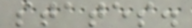states.
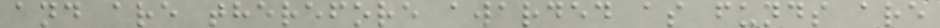and are therefore awarded as funds are
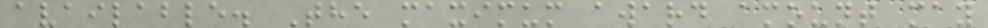available. The maximum award amount may
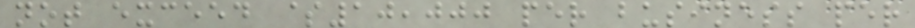not exceed $10,000 per business per
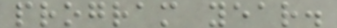program year.
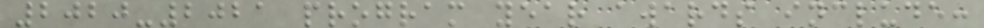2020-2021 program year awards include:
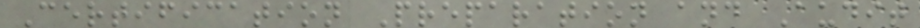Certification Preparation and Audit
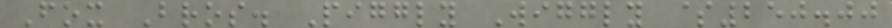Fox Bros. Piggly Wiggly $250.00
